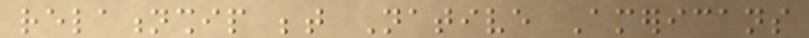relationship between Native Americans
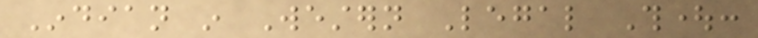Indian in Western Legal Thought:
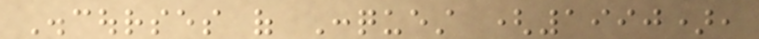Discourses of Conquest (1990),
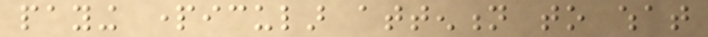paying particular attention to what
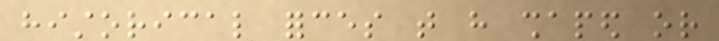historical forces that have shaped or
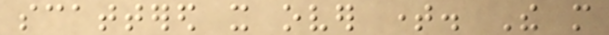scattered it over time. The more
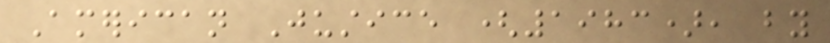American Justice (1983), by
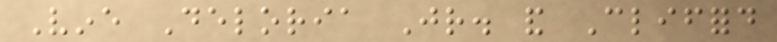Vine Deloria Jr. and Clifford
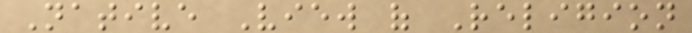Native View of Religion
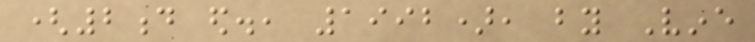(2d ed., 1992), by Vine
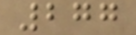277
